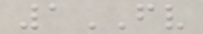1FV
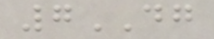7DG
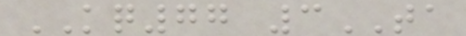KQ77 3TA
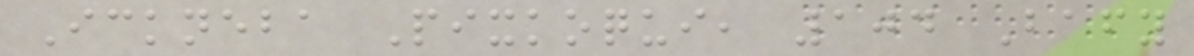Ickneba Pixkoqui, 104 Bafy
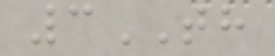3TH
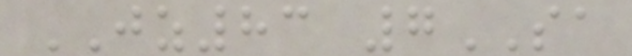JZ83 7SA
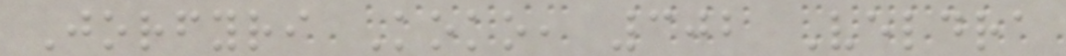Jorfyri Koko, 302 Veldra
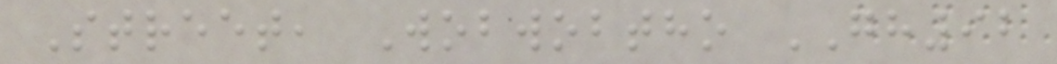Street, Wobwobtho GH92
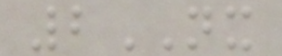2NX
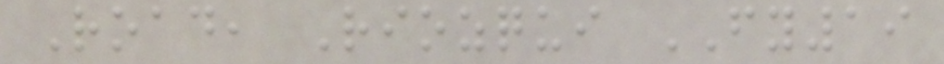Road, Riozqui FY19
